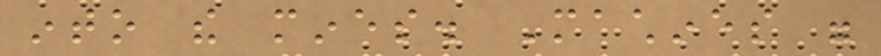into the mines. Machines were
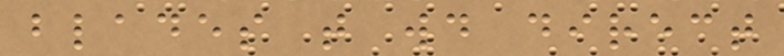blades that would direct
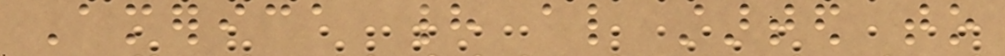America had also started to
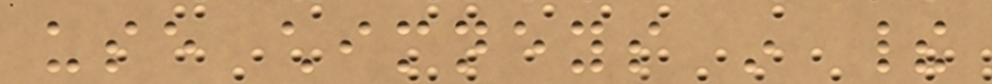use chimneys in their
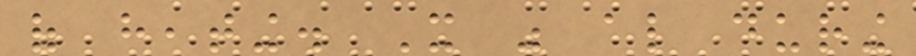of heating. It was also during
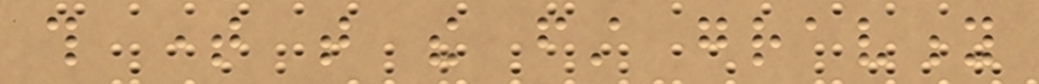this time that the first gravity
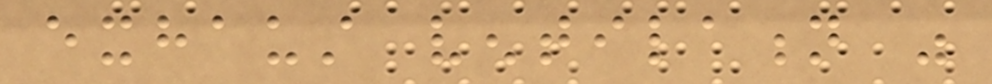exhaust ventilation was
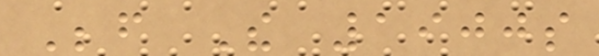Before The 1900s
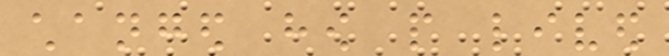changed how people lived
